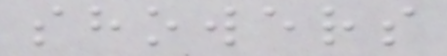showers
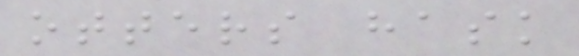otters hask
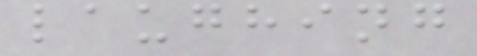laughing
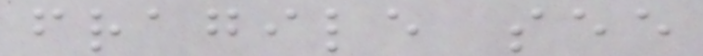fragile see
